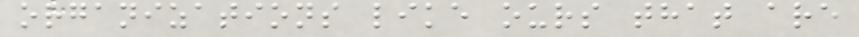organizations like ours that are
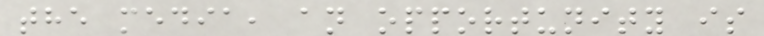the media, an opportunity is
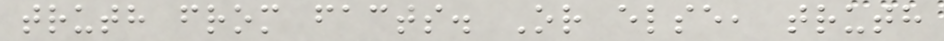truth from facts. Or else, truth
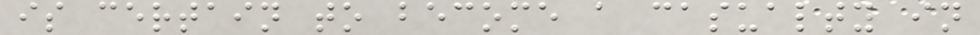is certain to become a casualty in
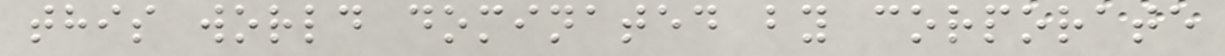this world dominated by corporate
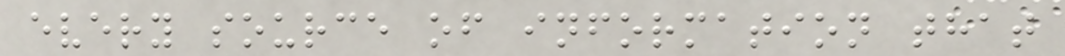every source of information that
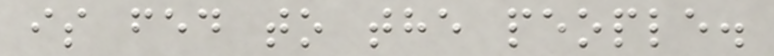is fed to the people.
